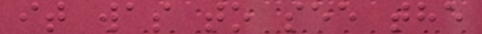it was to see the
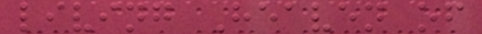living Heaven of
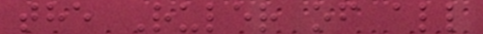the Ruler of all
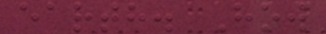earth. How
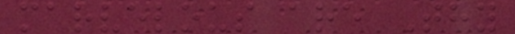marvelous are Thy
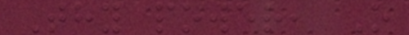Thy power, O
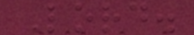Lord.
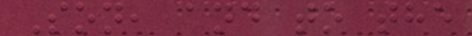Son, and to the
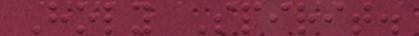Holy Spirit.
